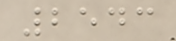2543
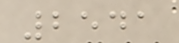2541
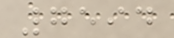7594
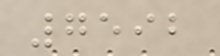7592
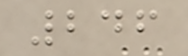246
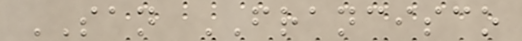SAN FRANCISCO
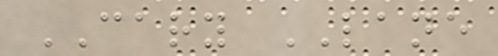CARY LANE
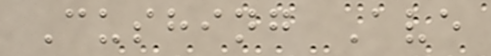Cushing Ave
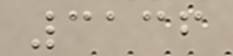3136
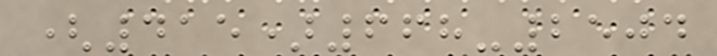(415)668-2504
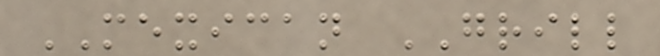MEXICAN GRILL
